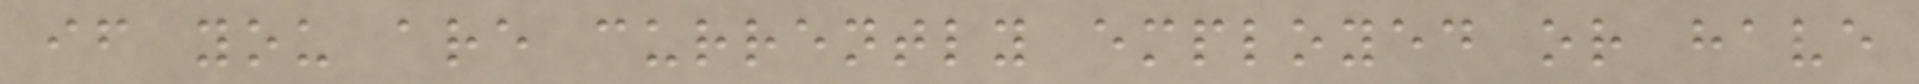if you are currently employed or have
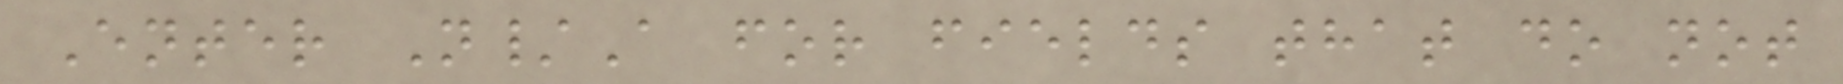Enter N/A for fields that do not
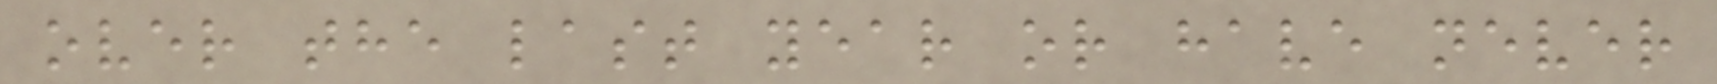over the last year or have never
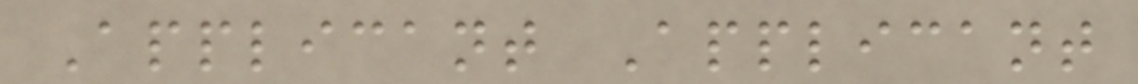Applicant Applicant
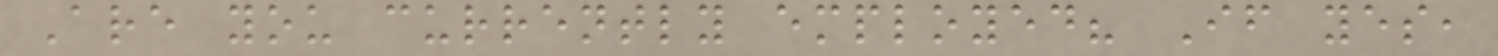Are you currently employed? If yes,
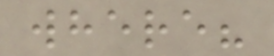where?
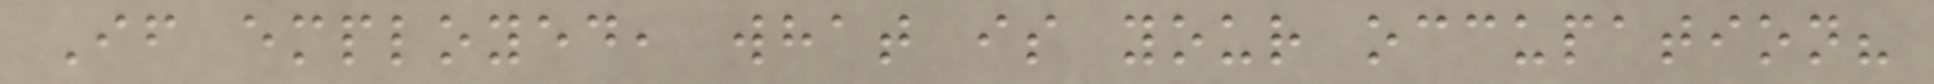If employed, what is your occupation?
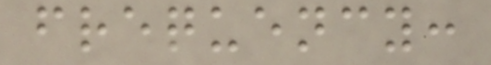frequency:
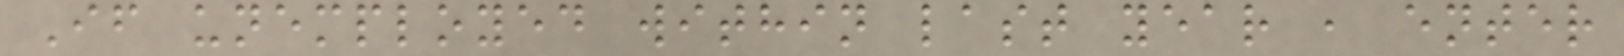If unemployed within last year , enter
